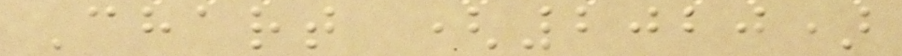Chart (2020)
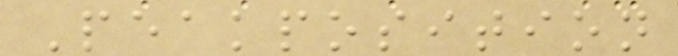Peakposition
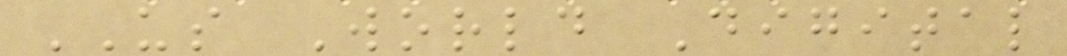US World Digital
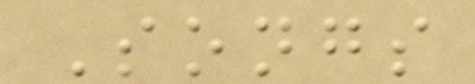Songs
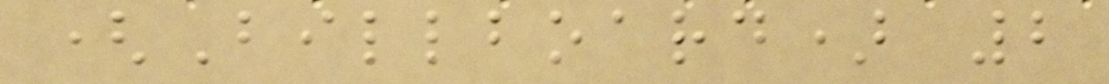(Billboard) 2
